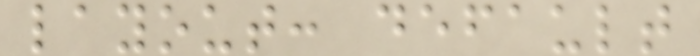layout: default
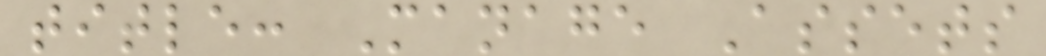title: Manage Assets
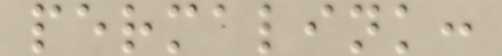permalink:
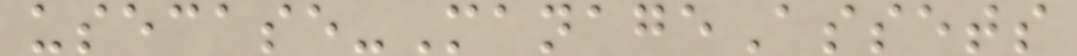usecase-ManageAssets
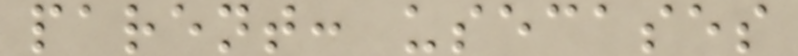parent: usecases
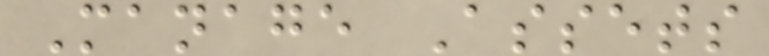Manage Assets
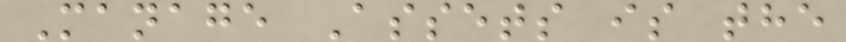Manage Assets is the
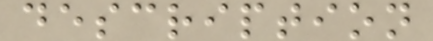description
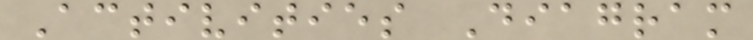Activities Diagram
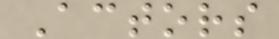Actors
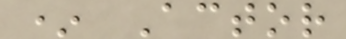* Actor
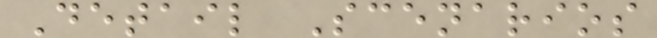Detail Scenarios
